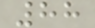88
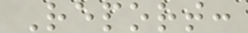Report:
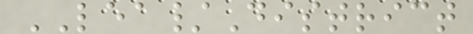LEA/District
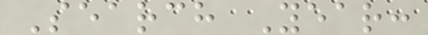Search Year:
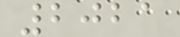2021
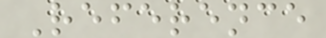Reference
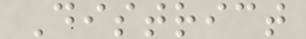District
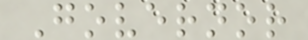Governor
